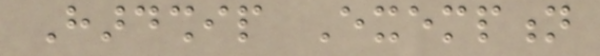Hardship Exemption
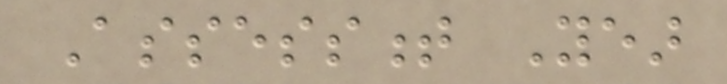Assessment Year
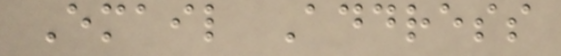Email Address
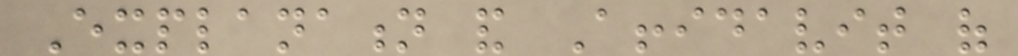Explanation and Affidavit of
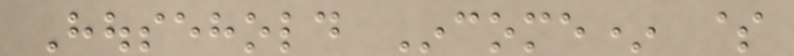Household Income* $
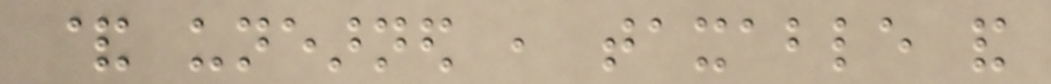& unearned , taxable and
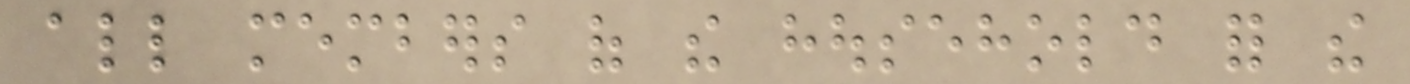all members of the household for the
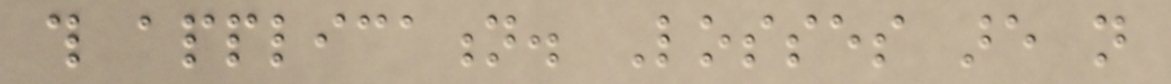this application. Losses are not
